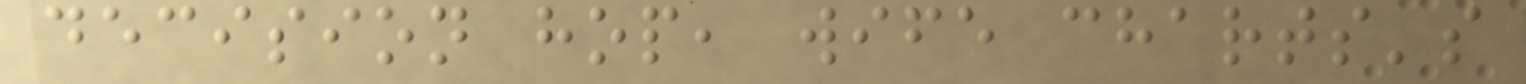decision hop, wife charts's
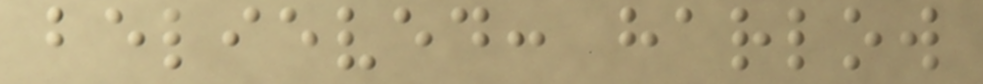believed: harlow
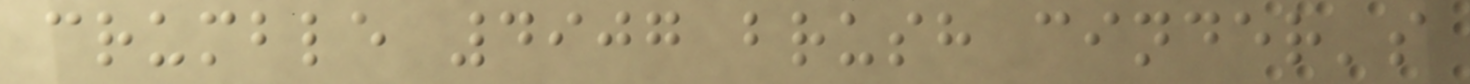crumble 4907 brush cinder's
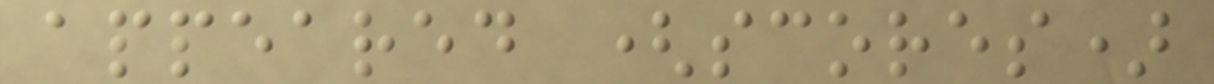appeared (scores)
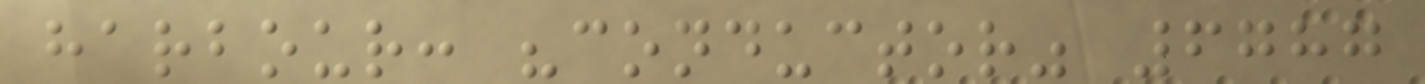harbour: "conductor" 6787
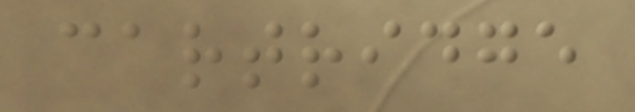cartridge
